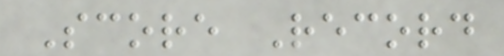Score Record
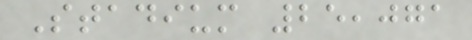Stadium 25,071
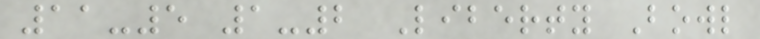11-5 1-2 Liberty Bowl
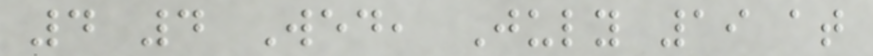4 4 Wed, July 19 at
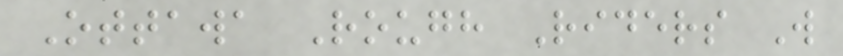Ottawa Rough Riders W
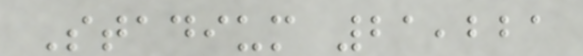Stadium 21,221
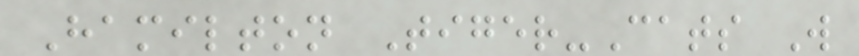Hamilton Tiger-Cats W
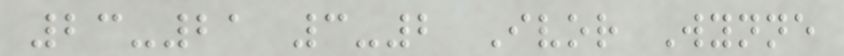23-21 3-2 Ivor Wynne
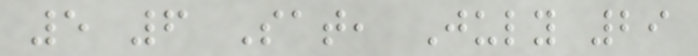5 6 Sat, July 29
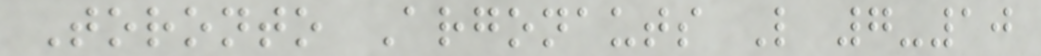Toronto Argonauts L 7-10
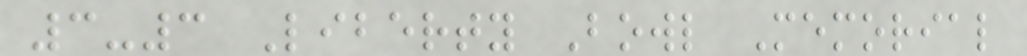3-3 Liberty Bowl Memorial
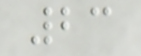23
